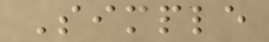Simple
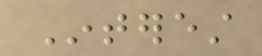Interest
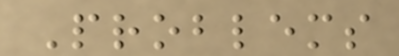Problems
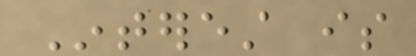Interest is
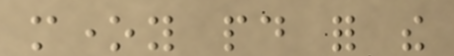money paid for the
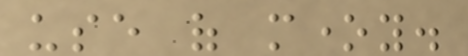use of money.
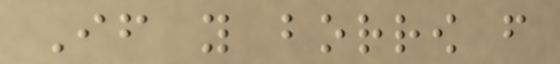If you borrow from
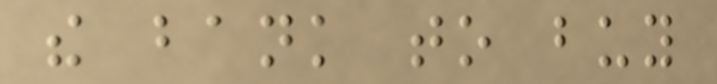the bank to buy
